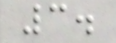3.
